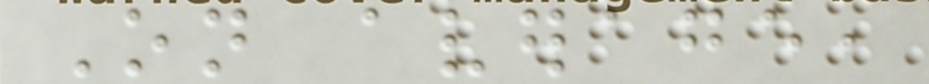On average,
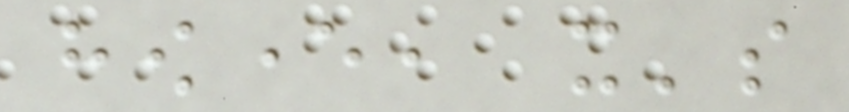however, it's
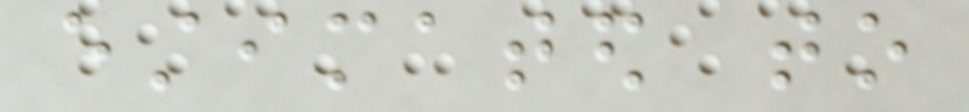estimated to
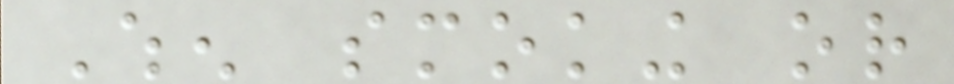When smoking or
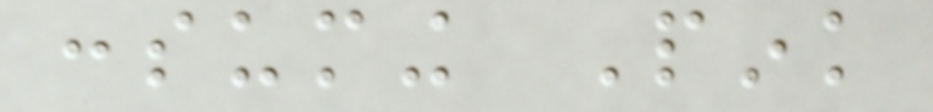consuming Pink
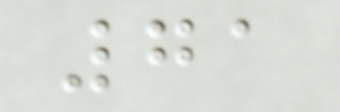71
